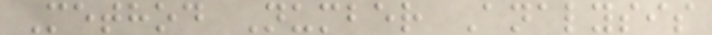Method Number Analysis
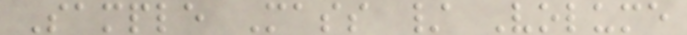Sample Mass / Volume
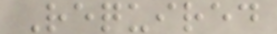Required
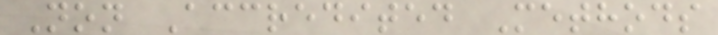Non Accredited Methods
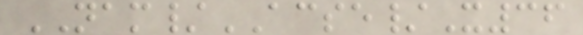NAM/ACSE/X36
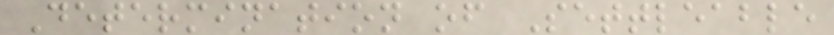Determination of Settleable
